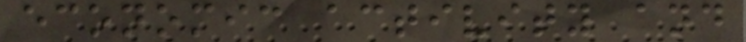economic activity and
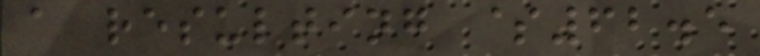a resulting $62.5
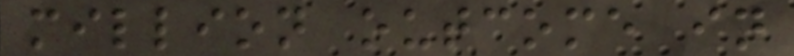million outcome in
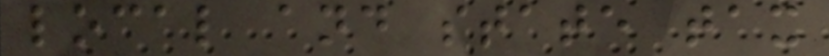local and state tax
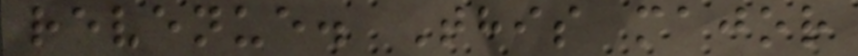revenue. This major
